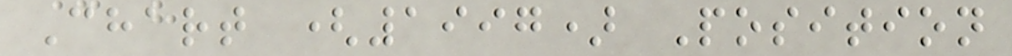Chart (1997) Position
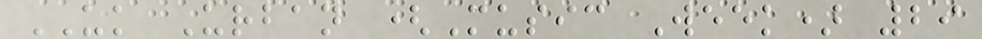UK Urban (Music Week) 29
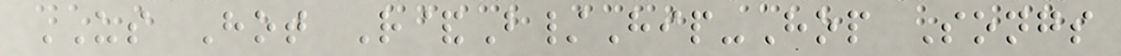US Hot R&B/Hip-Hop Songs
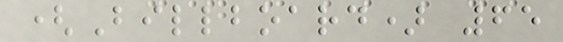(Billboard) 65
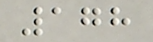178
